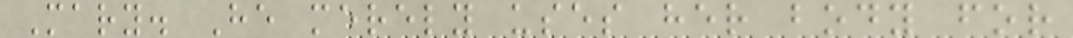Mary. He merely uses her body for
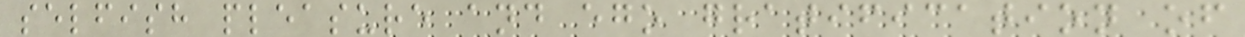selfish pleasure and ego gratification of
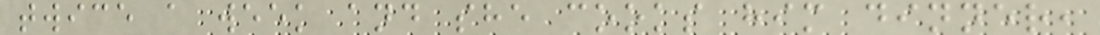twice a week and she cooks him dinner,
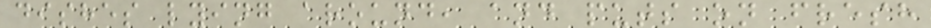dishes lying around, and puts on fresh
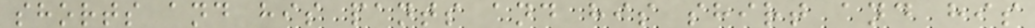shorts and his pants and his shirt and his
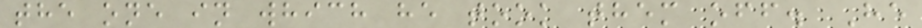the one in which he took them off. He
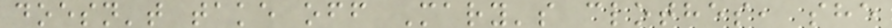doesn't take off Mary's clothes, she
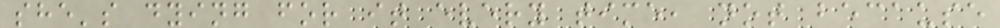she's dying for it every time, not because
